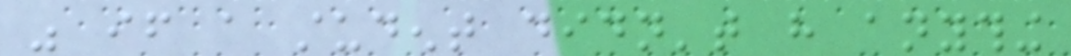was if a student didn't have anything
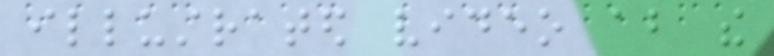illustrated video about the
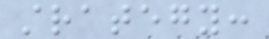strategy:
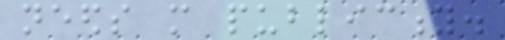needs more publicity.
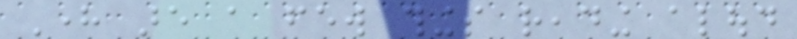Here are a few things reading aloud
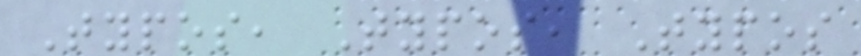Typos, Typos, Typos
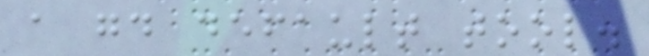a good default tool.
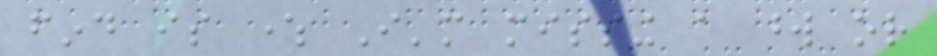find is where I'm missing a word or
